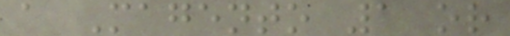a Magento 1 or
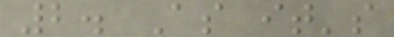2. As it's
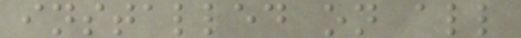installed on all
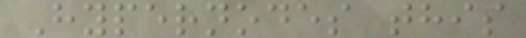Hypernodes this
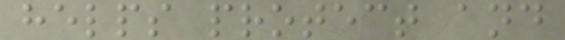helps protect and
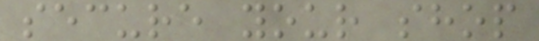secure your shop
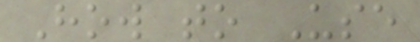How to Use
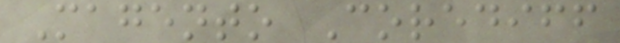Magento Corediff
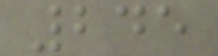245
